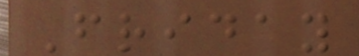Friday
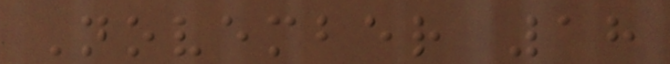November 18
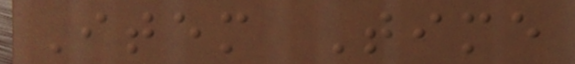Item Time
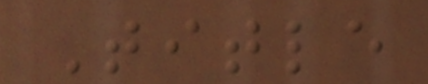Title
